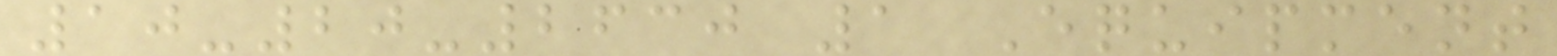10-20-2630 1 Equipment
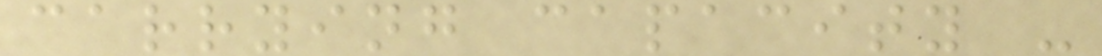carrying capacity -
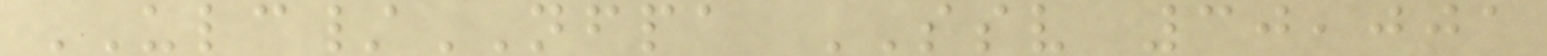ULC/NFPA SSV 30,001
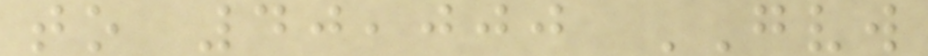to 40,000 GVW
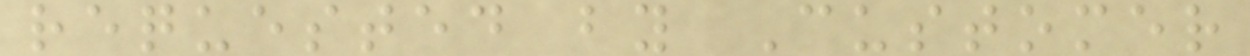requested by Customer
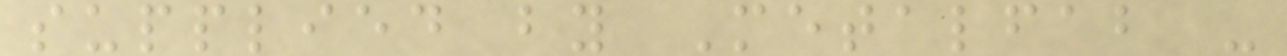supplied by Metalfab -
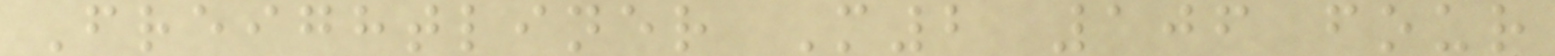Freightliner M2 106 four
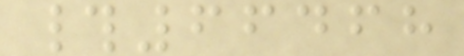#66468
